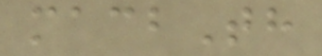macbTh
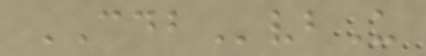CDBvbU
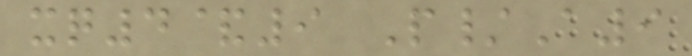xq4&9 P/A9
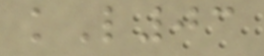kL03
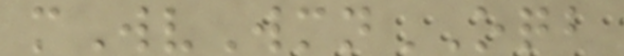mWvWmnOQB
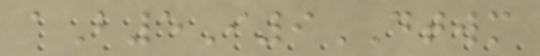aB5I9DTWM
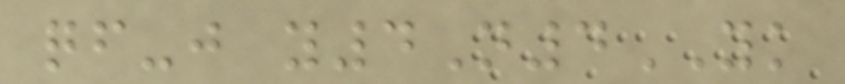qf-j y4N4YK
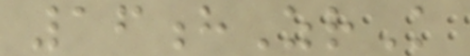16hZrK
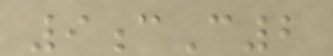9cC2
